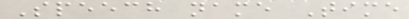Speech name Time
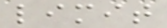limit
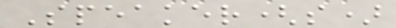Speaker(s)
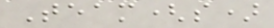Team(s)
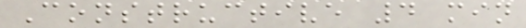Constructive 4 min
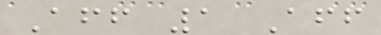Aff 1 Aff
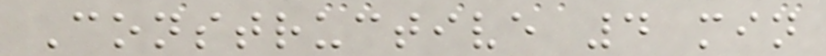Constructive 4 min
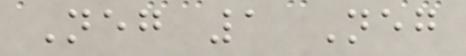Neg 1 Neg
